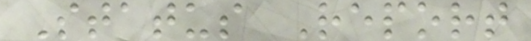Status Report
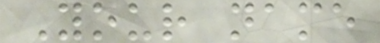Your name
